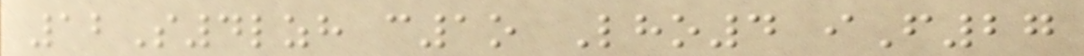12S4lzh c1o Lho4 iF27
